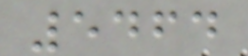5464
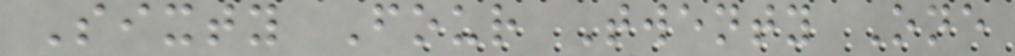Sixty Four Twenty One
